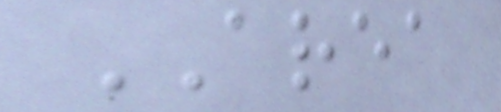AREA
